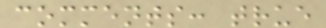comments: true
